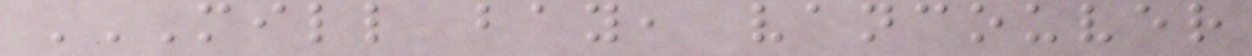MILL BAY, VANCOUVER
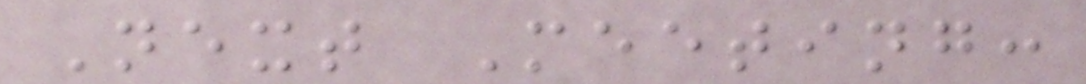Next Meeting:
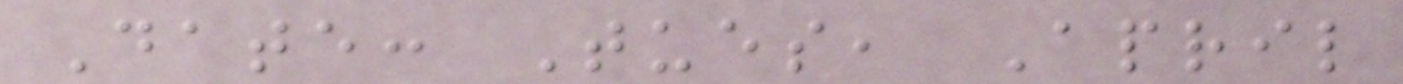Date: Tues, April
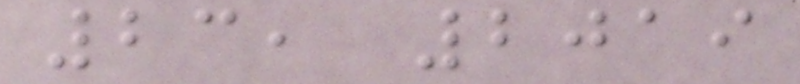23, 2019
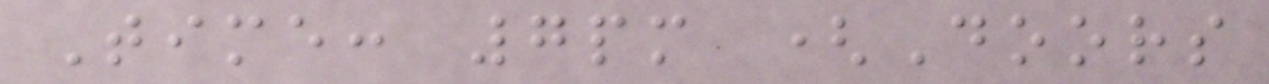Time: 7pm (Doors
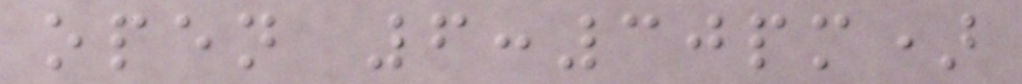open 6:30pm)
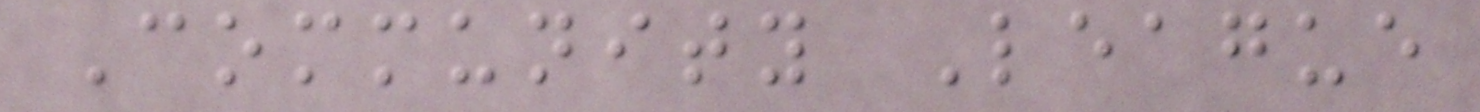Community League
